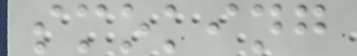smoking
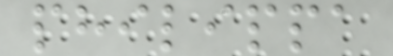philippa
